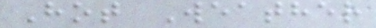Hot Weather
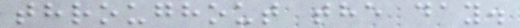throughout the day.
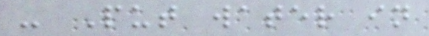- Put water in
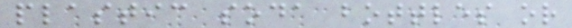plastic soda bottles or
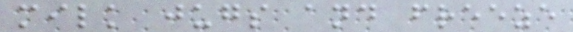milk jugs and freeze
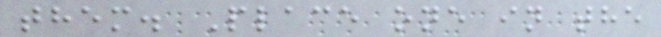them. Place one in the
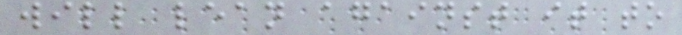will lean against it to
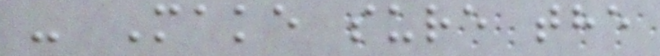- Make sure the
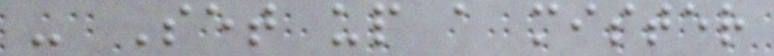- Set up a mister
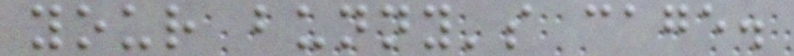your bunny's cage.
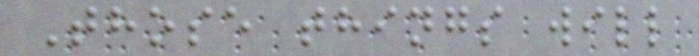Those things will
